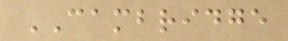CAMBRIDGE
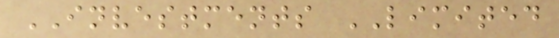INVESTMENTS LIMITED
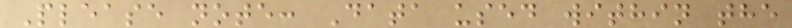Please note: Data used within the
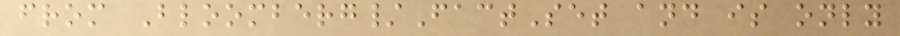from Bloomberg/FactSet and is only
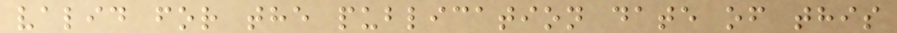valid for the publication date of this
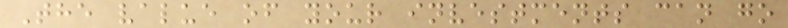The value of your investments can go
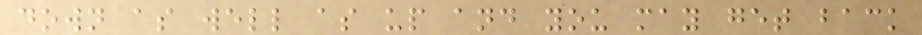down as well as up and you may get back
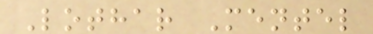Lothar Mentel
